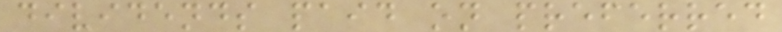dividends paid on preferred
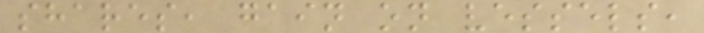shares, gain on vessels,
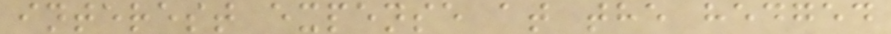interest expense at the hedged
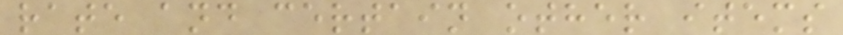rate and certain other items
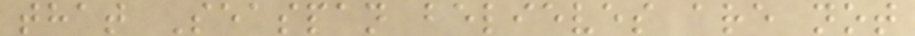that Seaspan believes are not
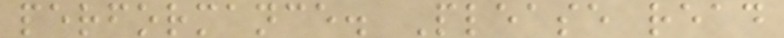performance. Please read
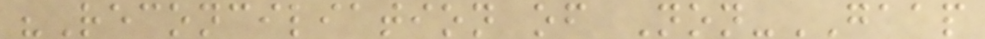"Reconciliation of Non-GAAP
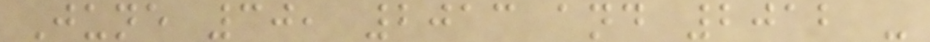June 30, 2013 and 2012 -
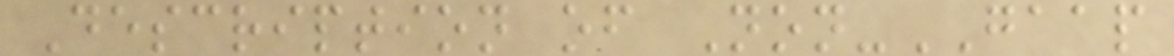Description of Non-GAAP
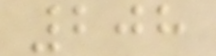208
